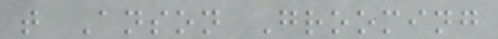t Anson Grooming
